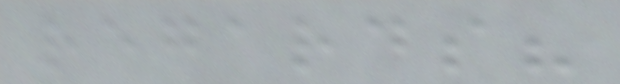regards?
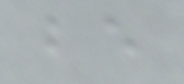be
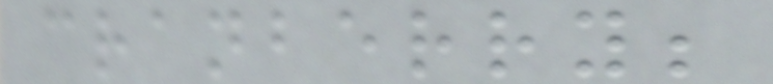cranberry;
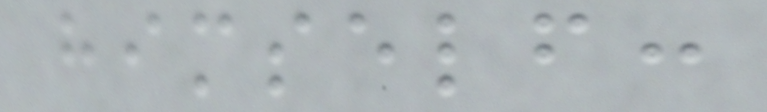himself:
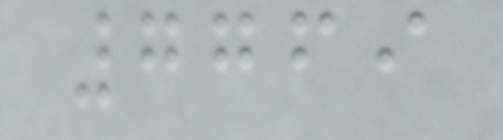7769
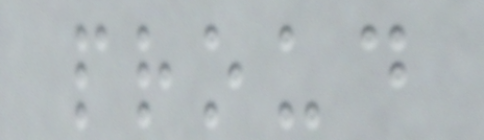proud
